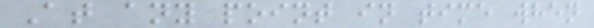At any point in time when
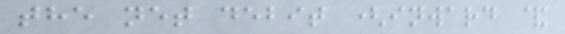the net debit (inward &
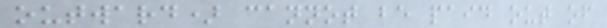outward) cannot be paid out of
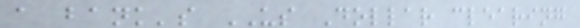a bank's US Dollar clearing
